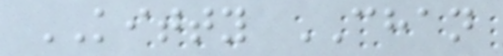KITTY CHAN
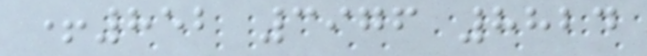+852 3976 8824
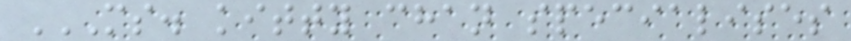MS. KITTY CHAN SPECIALISES
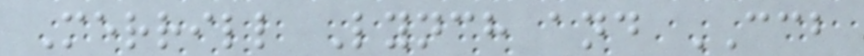Merrill Lynch and CCB
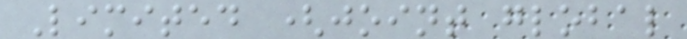Limited (joint global
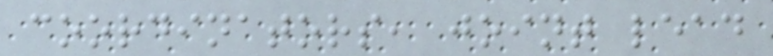coordinators, joint lead
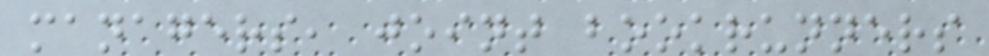managers, joint bookrunners
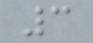3
